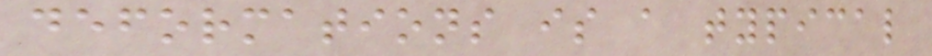deformations is a typical
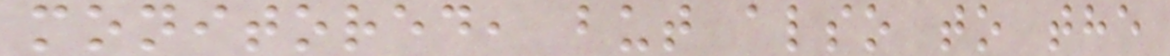monitored, but also to the
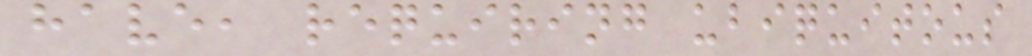have, requiring ubiquitous
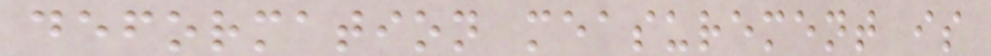deformation measurement is
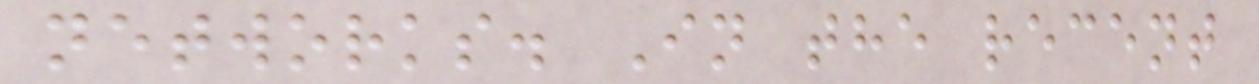networks. In the recent
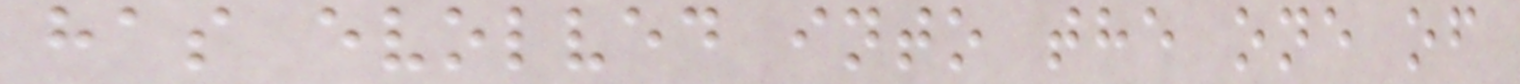has evolved into the one of
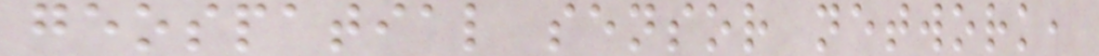geospatial sensor network,
